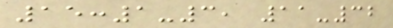15:1-3, 11-32
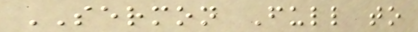SERMON Full to
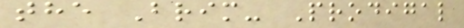the Brim- Prodigal
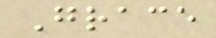Grace
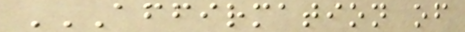AFFIRMATION OF
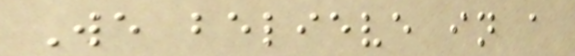We believe in a
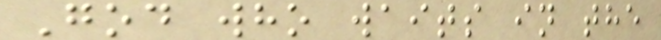God who waits in the
